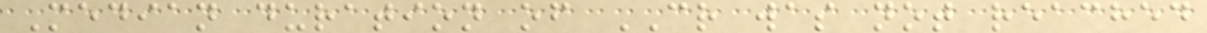Median duration of CR was not reached
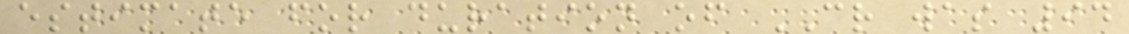estimate for duration of CR was 94
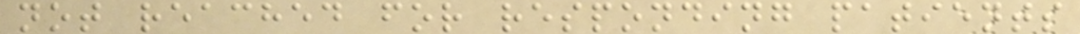not reached for responding patients
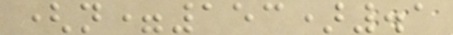(n=153).1
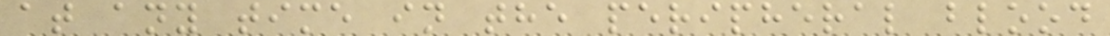at any time in the peripheral blood
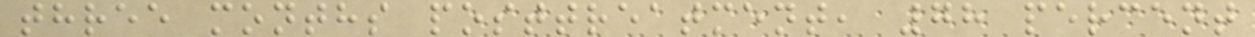three months posttreatment, 78 percent
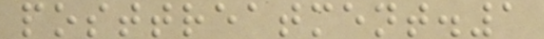posttreatment.1
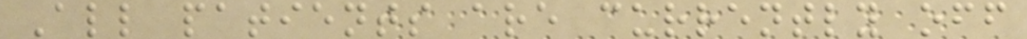All patients are currently off
